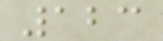123
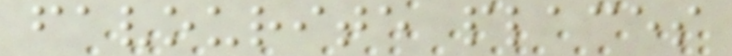favourite places
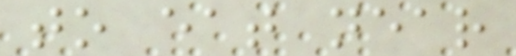to eat near
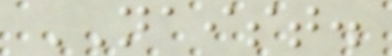NAIST.
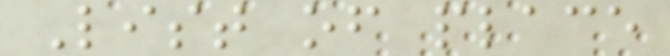List of place
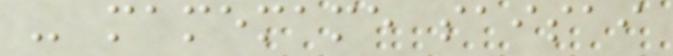- mamemame saisai
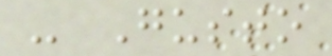- Gusto
